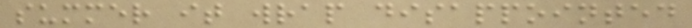summer it wrap disappointed
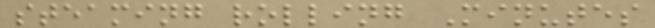steaming rolling Minutes
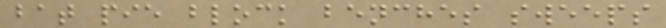bat pie block benches sweeps
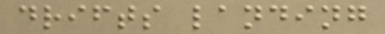drifts landing
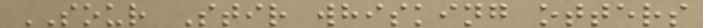SOUR Stir whisking otters
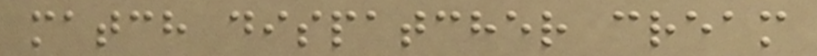match dispatcher cream
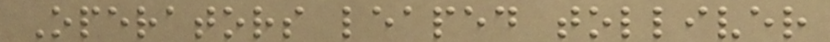Operators leaped tolliver
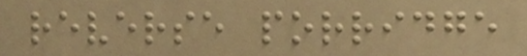reverse porridge
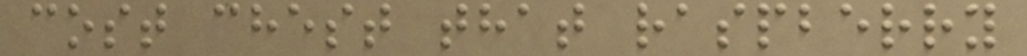cost chest that raspberry
